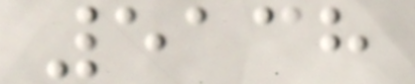5138
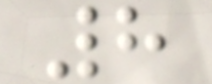8
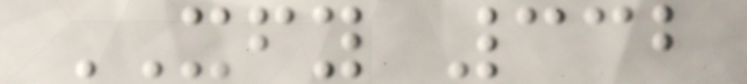XFY 332
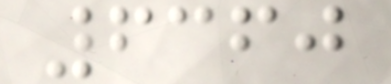6360
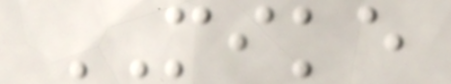MIKE
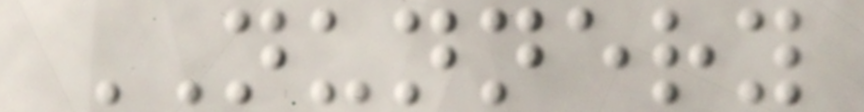NUNNERY
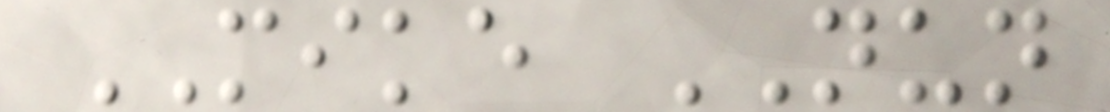MIKE NUN
